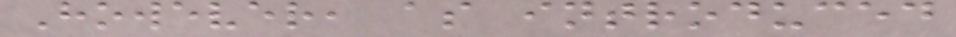However, as introduced
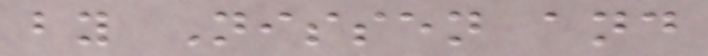by Nissen and
